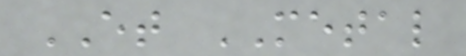ET METAL
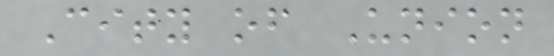City of Union
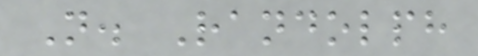N. Randolph
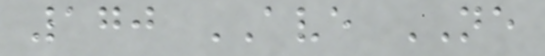170 AVE NE
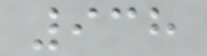938
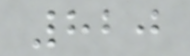820
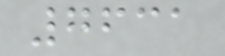7631
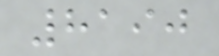8190
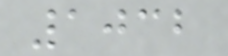1032
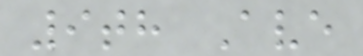9th Ave
